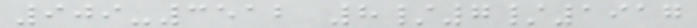909-3512 8/7/1917
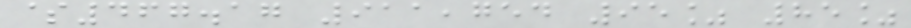$467.17 911,754 95% 85%
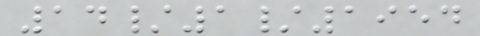14/1/1954
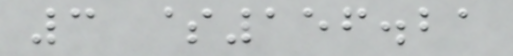3 $156.21
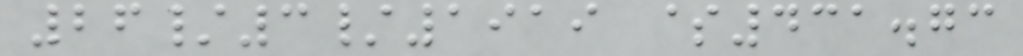26/3/1919 $431.73
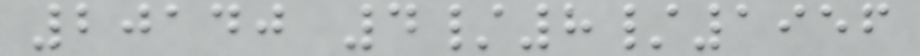20140 4/8/1956
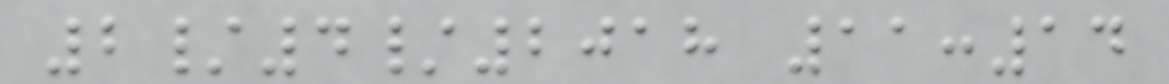2/4/2018 11:14
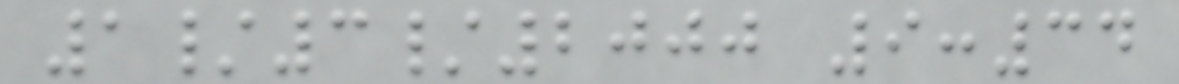1/3/2000 9:34
